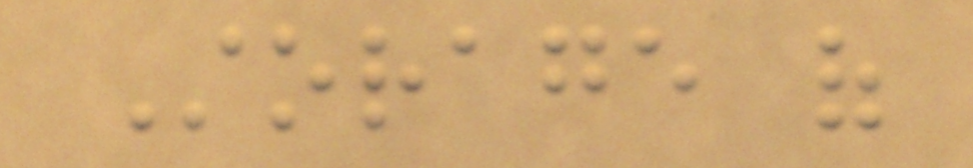Storage of
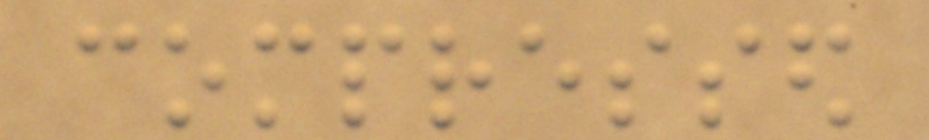compressed
